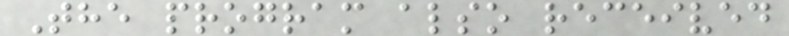The program also received
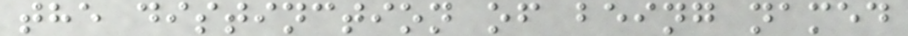the distinction of being named
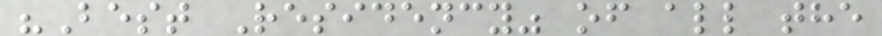"Best Residency" of all the
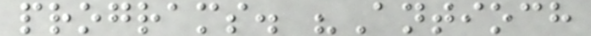programs. "Antioch
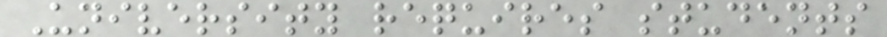University requires students
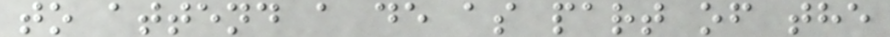to attend a de as part of the
